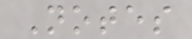Notes
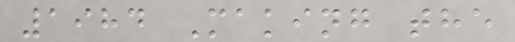1984 Making the
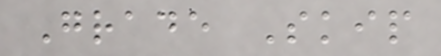Grade Skip
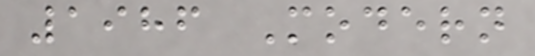1986 Modern
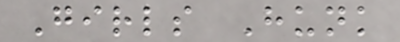Girls Hunk
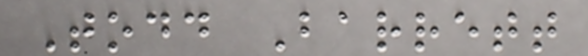Todd Barrett
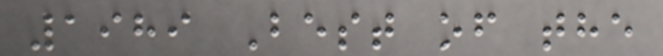1989 Best of the
